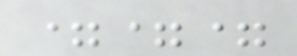===
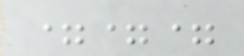===
